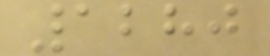1280
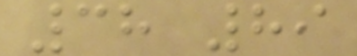38 89
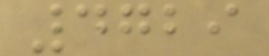4729
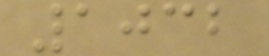1032
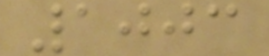1003
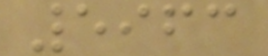5963
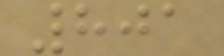801
